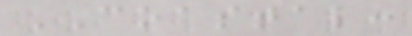COASTAL:
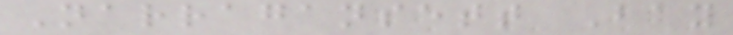Narragansett Bay
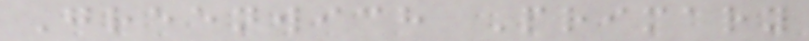Greenwich Primary
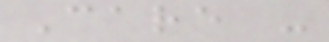Care -
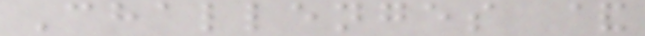Challenges &
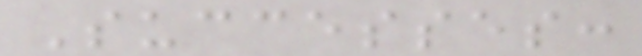Successes:
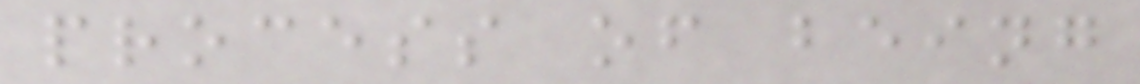process of being
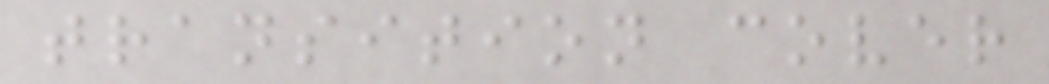transition cover
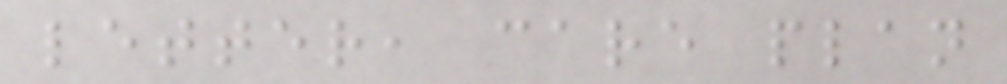letter, care plan
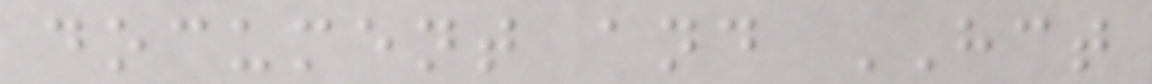document and HCT
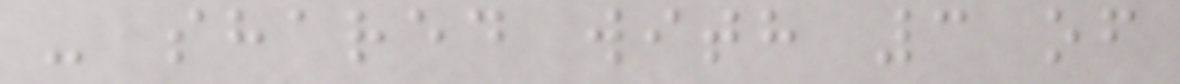- shared with 3 of
